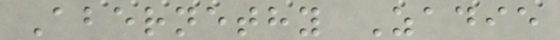Abernethy Zadie
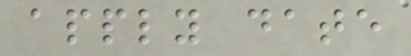apply date
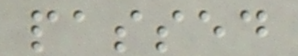passed
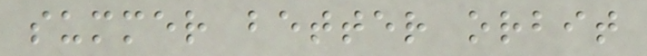summer better orbit
